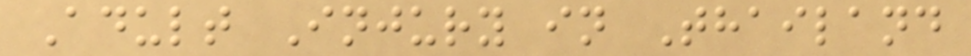Adult Injury in Thailand
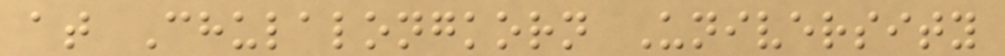at Chulalongkorn University
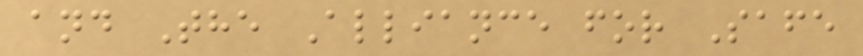and The Alliance for Safe
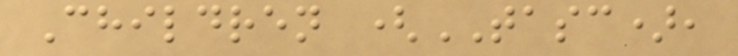Children (TASC),
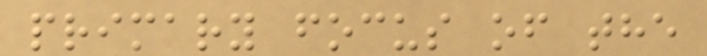primary focus of the
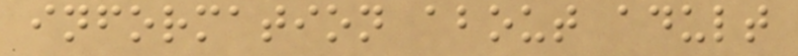information about adult
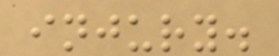injury.
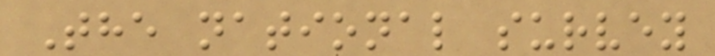The national survey
